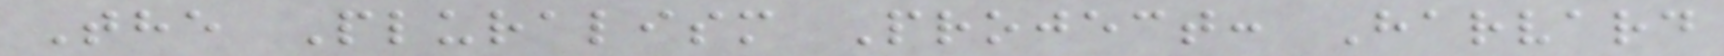The Pluralism Project: Harvard
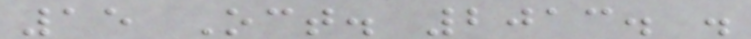15 Oct. 2013. .
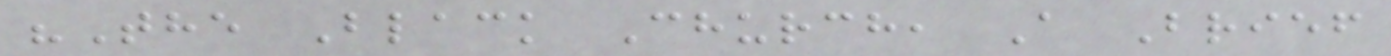"The Black Church, A Brief
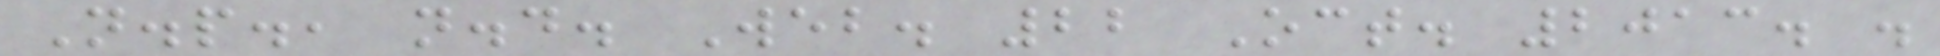N.p., n.d. Web. 22 Oct. 2013. .
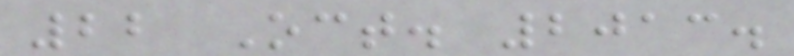22 Oct. 2013.
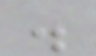.
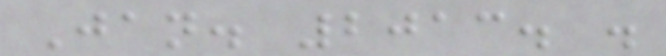Jan. 2013. .
